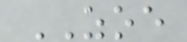ZOE
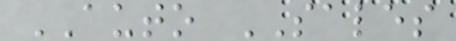AUTO SALES
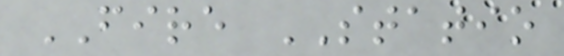FIRE STATIO
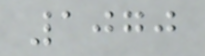1070
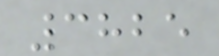3825
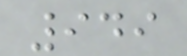949
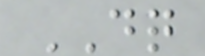DQ
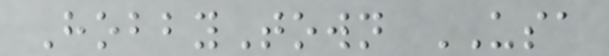HobbyTown USA
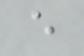e
